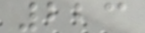223
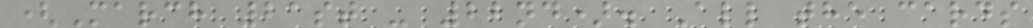(March 21st - 22nd). All the cards
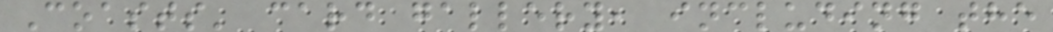Coasts' card gallery, including the
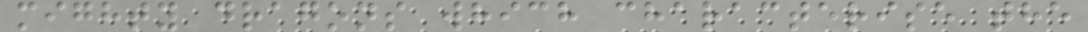mighty dragons which characterise the
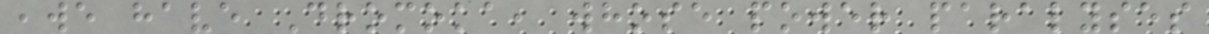,we have Dromoka, whose power paralyses
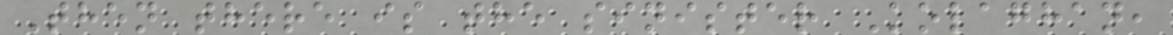Then there is the sinister Kolaghan,
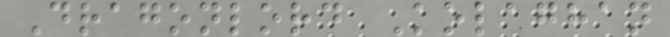Dragonlord Kolaghan
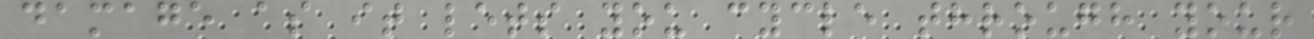damage as it lets you cycle through your
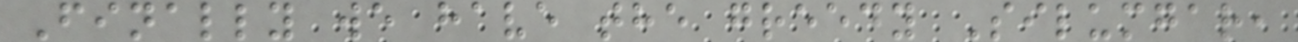Finally we have the greedy Silumgar,
